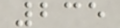235
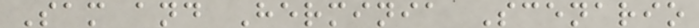Sam and Herminia Scenario
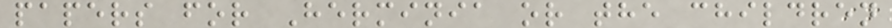papers for Herminia or the children
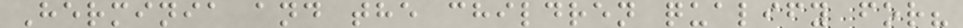Herminia and the children qualify for?
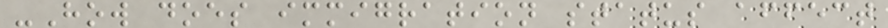-How does immigration status affect
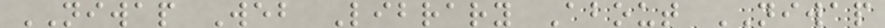NIWAP Web Library About NIWAP
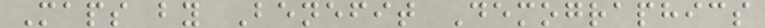Maps by Benefit Demographics
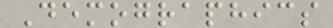Demographics
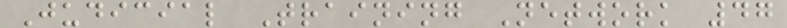Judicial Training Network 47
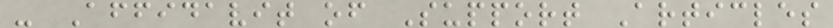- Affidavit of Support Articles
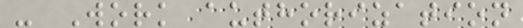- Work authorization
